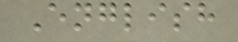English
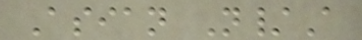Asian N/A
